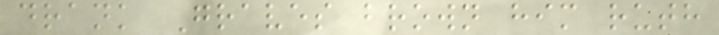drank Graves brown him ruth
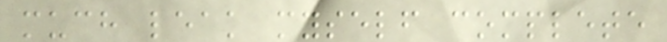much leak myself complete
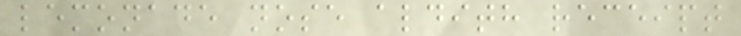lemonade nose aldith receipt
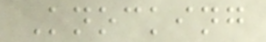Knocking
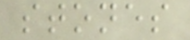stones
